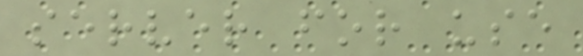server for use
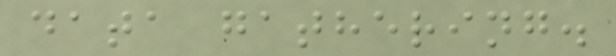data gathering.
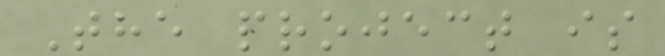The project is
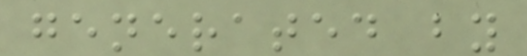generated by
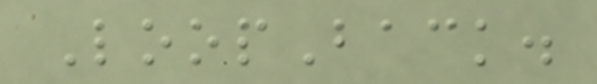LoopBack.
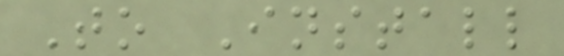To Install
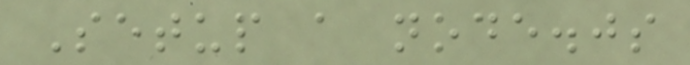Setup a node.js
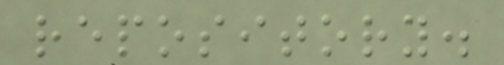repository.
